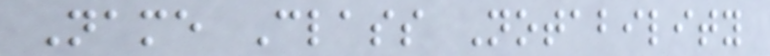Name Class Notability
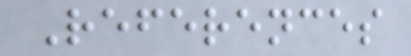References
